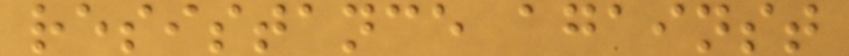resistance against
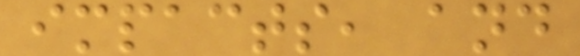impacts, and
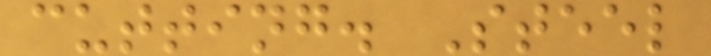cutting. Steel
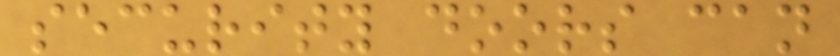security doors can
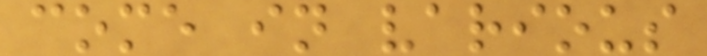come in various
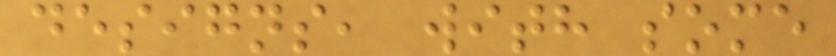designs, with some
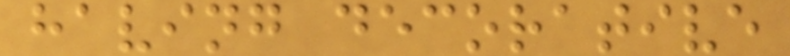having decorative
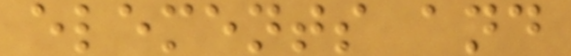elements and
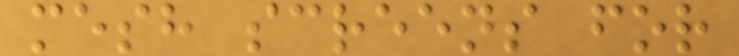mesh screens for
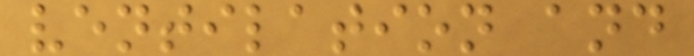ventilation and
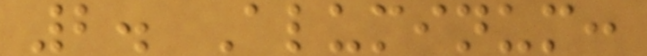2. Aluminum:
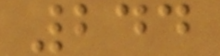244
